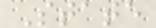State
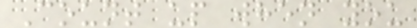Count up when you
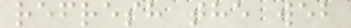refresh the web
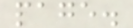page.
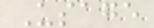Usage
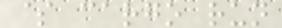$ cargo run
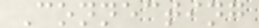Connecting
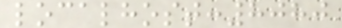localhost:8080
